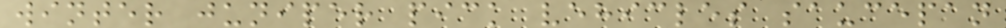winter juniper pick vehicles saucepan
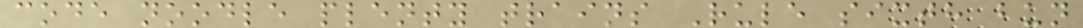code noodle plenty trains Rule sixth bun
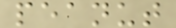peanut
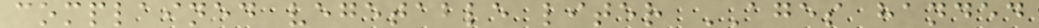complained vegetable liter AGES handed
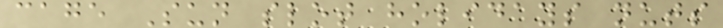cage Sun slot holidays nuts
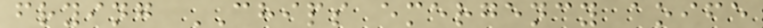frying CHIPS emergency aoife
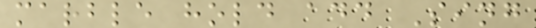marble hold add Sing
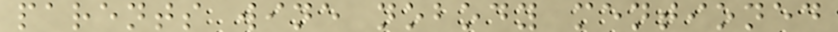parents wine nobody mentioned
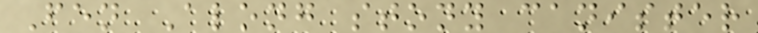Fen Along stony canister
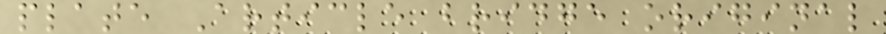plate Article bridge original
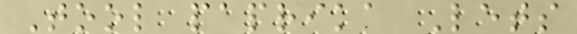Tool paprika Lets
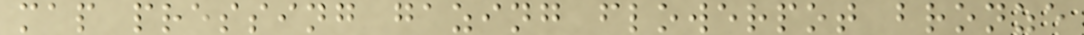map pressing gazing flowerpot bronze
